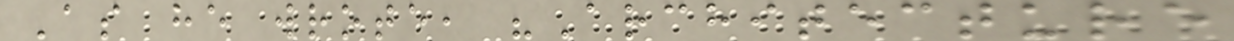As he wrote, "Architecture
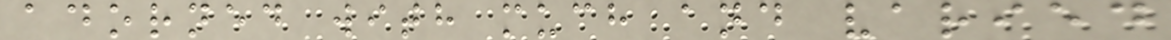adorned with much and varied
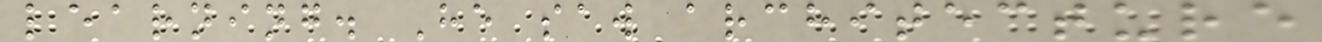learning. He saw architecture
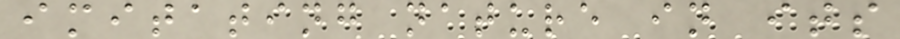imitating nature in its
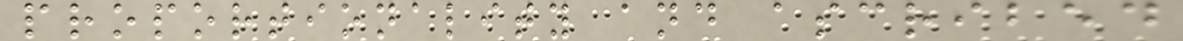proportionality and ascribed
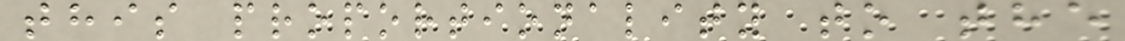this proportionality to the
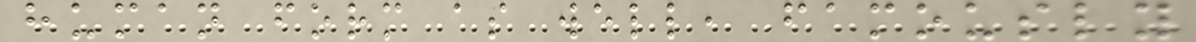human form as well, famously
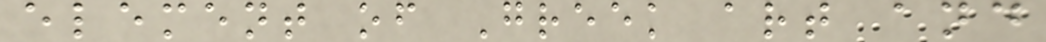element of Greek art and
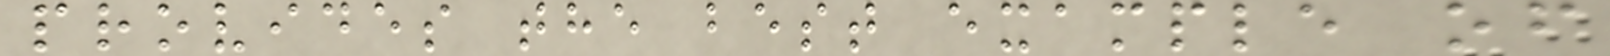provides the best example of
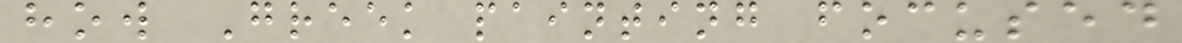how Greek painting focused
